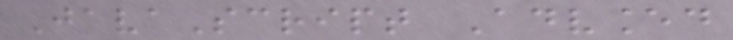JavaScript Advanced
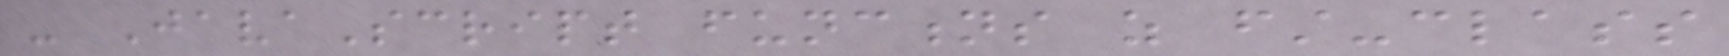- JavaScript functions as first-class
